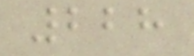228
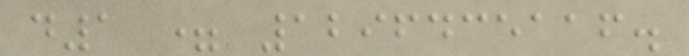d1 = 1296435116.
